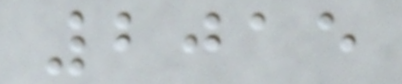2015
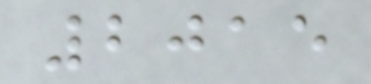2015
